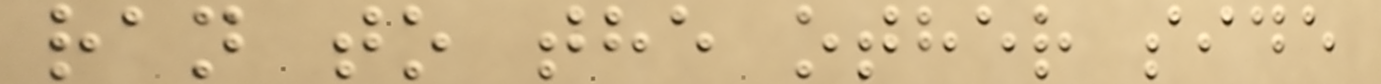ran to the other side
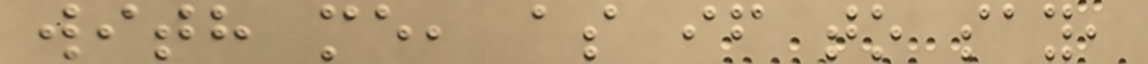with me, as if to say,
